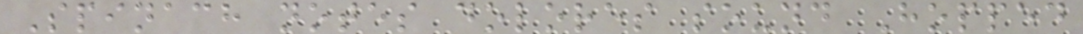Spinach notes dolores sound Hopped
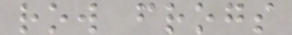row frogs
